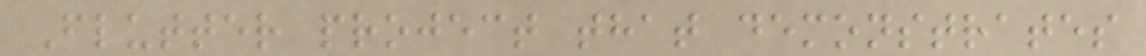Flutter project that demonstrates
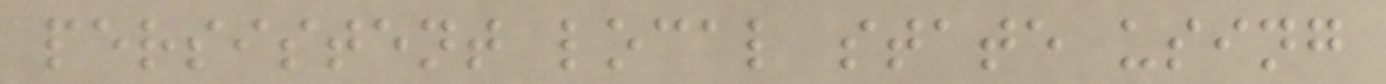persistent local state using
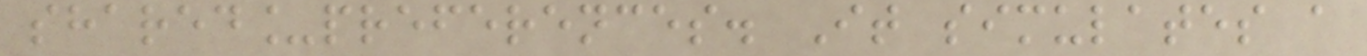shared_preferences. It simulates a
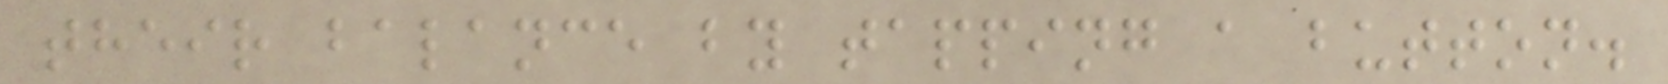their balance by tapping a button.
